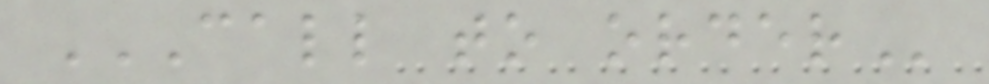CALL TO ORDER
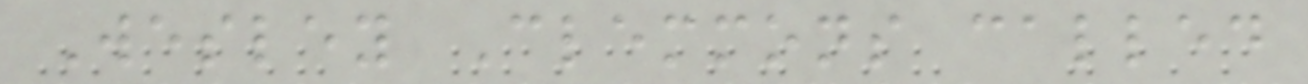Wesley Clemmons called
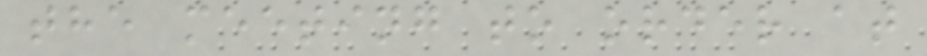the meeting to order at
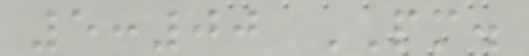5:00 PM.
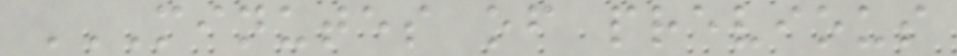MINUTES OF PREVIOUS
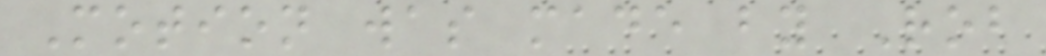Motion was made by Rob
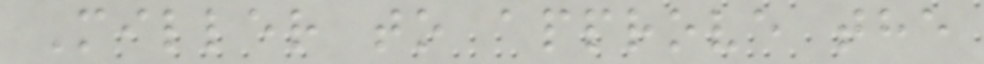Miller to approve the
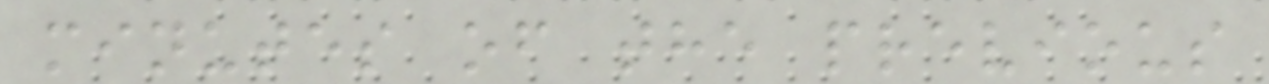minutes of the previous
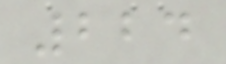224
